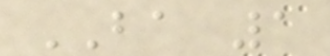BA 1
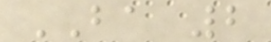BA 2
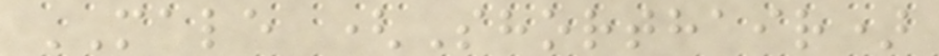MALE (Shorthair)
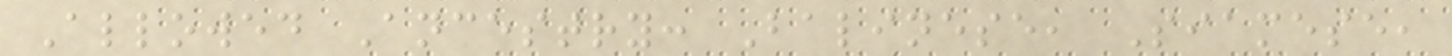Allowed Ancestry: Balinese, Siamese,
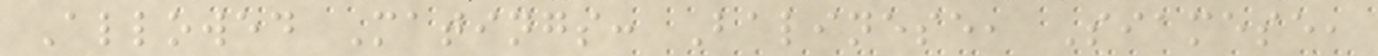Allowed Matings: Balinese, Siamese,
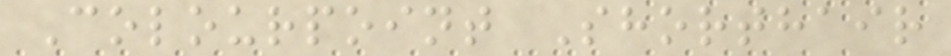Colourpoint Shorthair
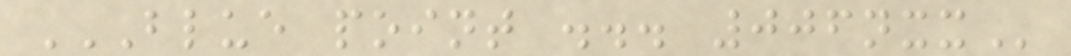BLUE POINT ... 006NXX
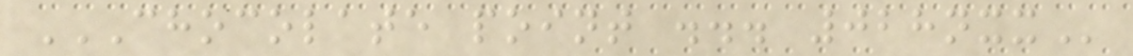CHOCOLATE POINT ... 028NXX
